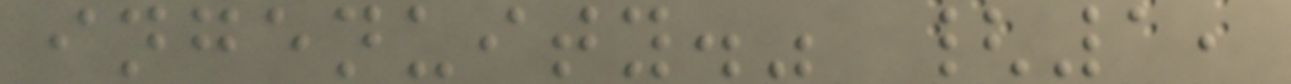ingenuity." {1,
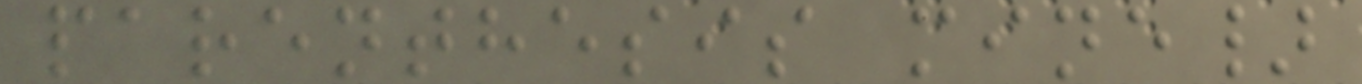parenthesis mine}
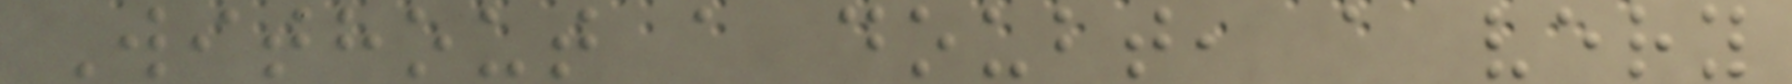Without a doubt, a very
